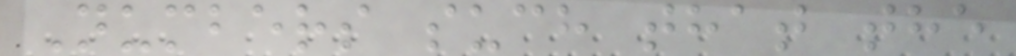Numbers such that the
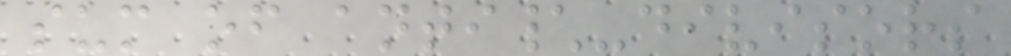sum of anti\-divisors
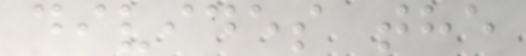divides the
